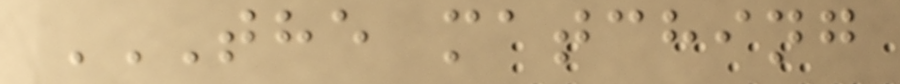THE MATCHING
